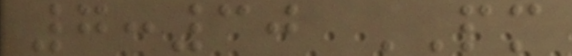7:30 PM
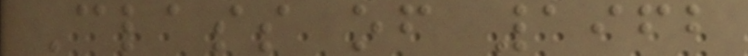Class of 1962
